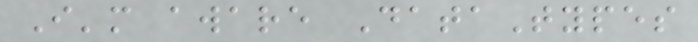I'm aware DataTypes
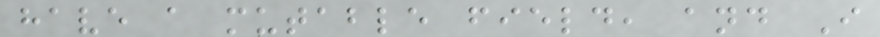have a mutable field, and I
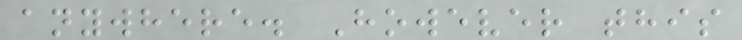anywhere. However this
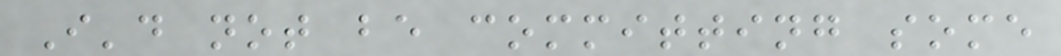I'd not be committing some
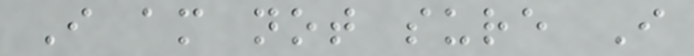I am not sure I
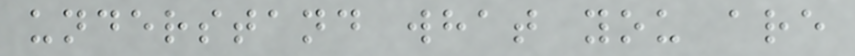understand what you are
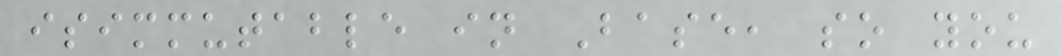isimmutable in Base, so you
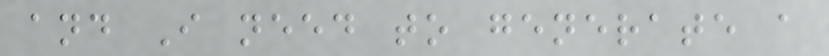and I need to generate a
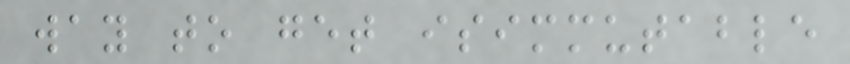way to get isimmutable
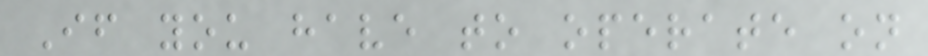If you have to operate on
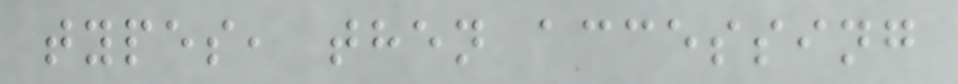types, then accessing
